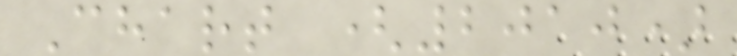Chart (2010)
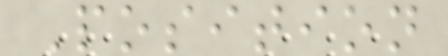Position
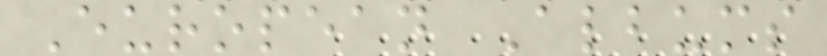European Albums
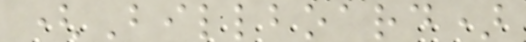(Billboard)
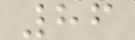86
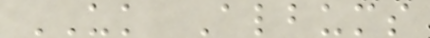UK Albums
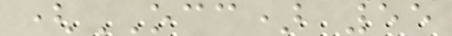(OCC) 55
